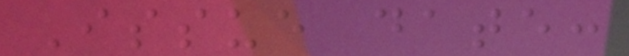Issue date:
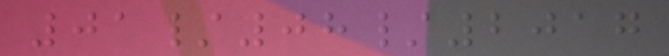01/08/2017
